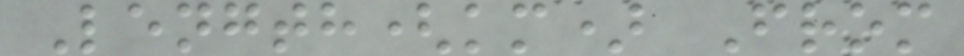Length(km) From
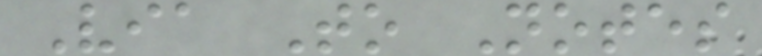Via To Notes
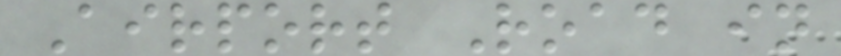Airport Road in
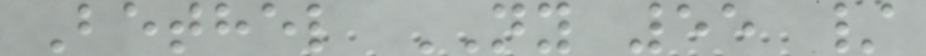Bethel NY 55 /
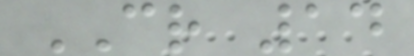CR 14
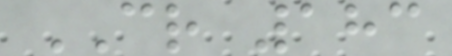CR 183
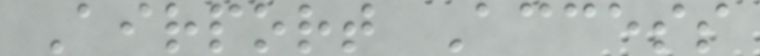Airport Access
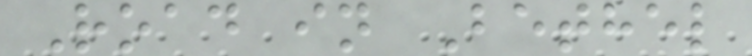Road in Bethel
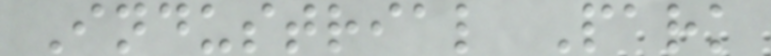Industrial Park
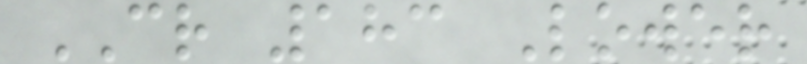CR 183 Lower
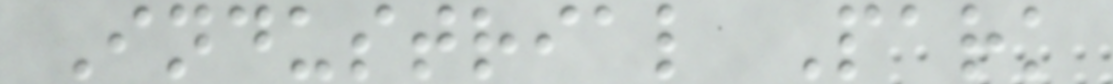Industrial Park
